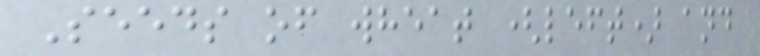Seeds of wheat (left) and
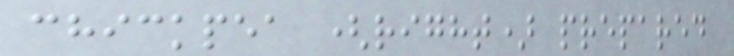chickpea (right) prepared
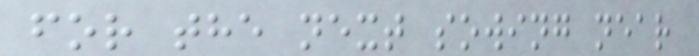for the next sowing near
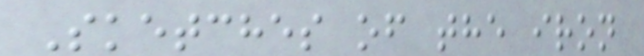Sketches of the iron
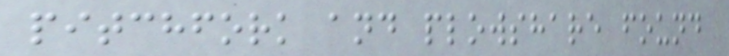pitchfork and plowshare found
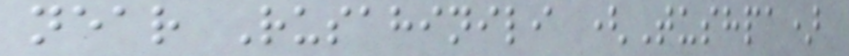near Rusahinili (Tushpa)
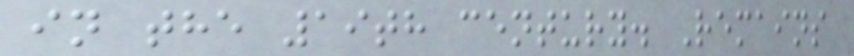in the 19th century. Remains
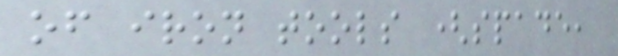of iron tools (spade,
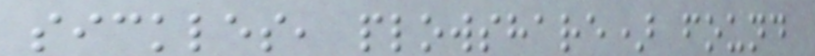sickles, plowshare) found
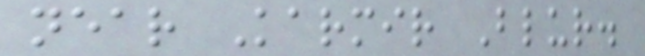near Karmir Blur.
